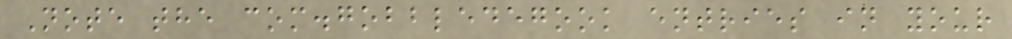Note the com.gobbledegook entries in your
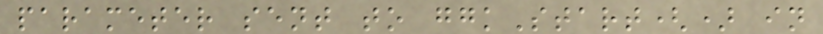parameter sent to ggkStart() in
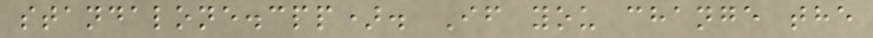standalone.cpp). If you change the
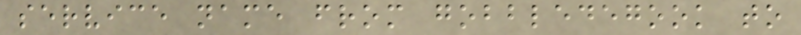service name from gobbledegook to
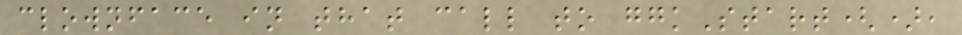clownface in that call to ggkStart(),
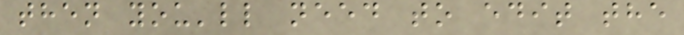then you'll need to edit the
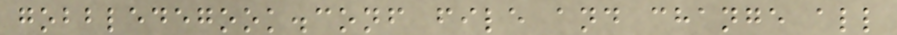gobbledegook.conf file and change all
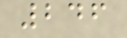246
